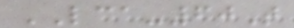LCA-60T
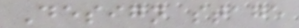Design stage
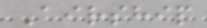Airship
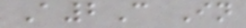A2C In
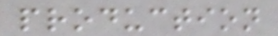production
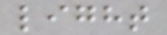light
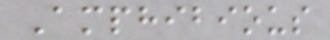Amphibious
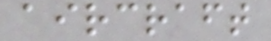aircraft
